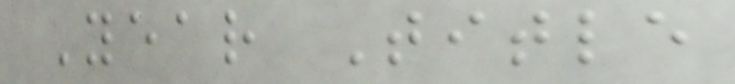Year Title
